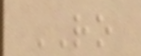RO
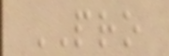PRO
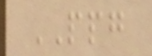PPG
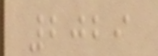2029
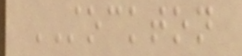STOCKTON
